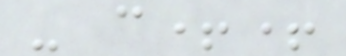- c++
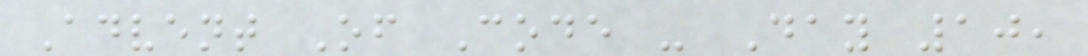Advent Of Code - Day 10,
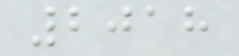2018
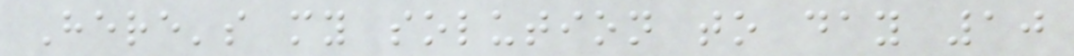Here's my solution to day 10
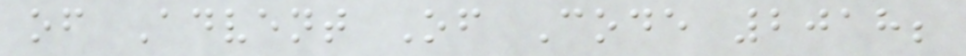of Advent Of Code 2018;
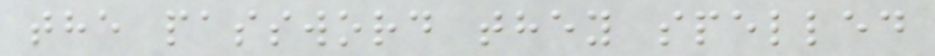the password they spelled
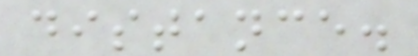distance.
